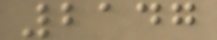2147
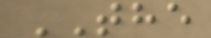THE
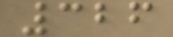326
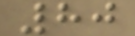80
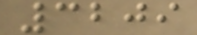3209
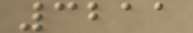3211
